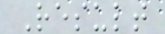Result
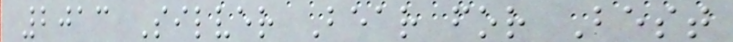2013 Silver Bear for Best
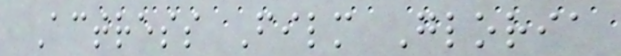Actress Film Gloria
